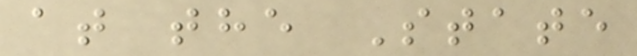at the State
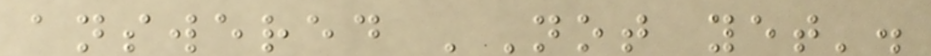answered 'Not yet'.
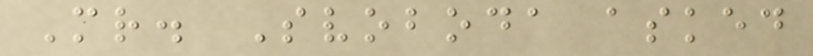Mr. Svoboda asked
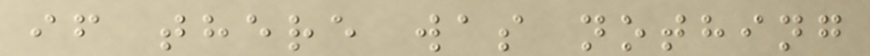if there was nothing
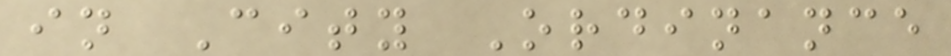in City Ordinance
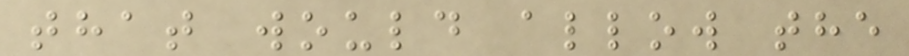that would allow the
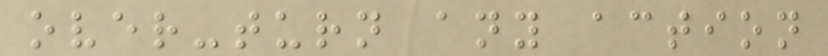over-turn any action
